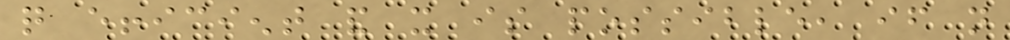quite efficient and it is possible, if not
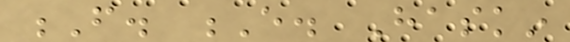F. E. Haskin
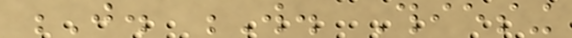J. W. Thiesing
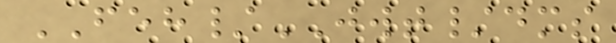FEH/JWT/dms
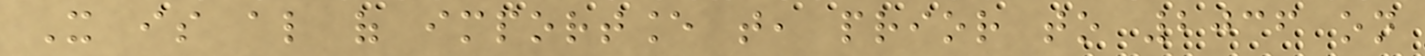It is also of importance that, prior to 2036 on
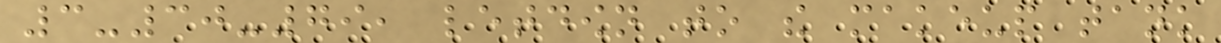3-30-79, letdown to the makeup tank
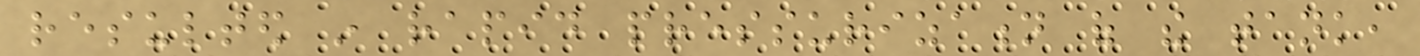resulted in rapid pressurization of the tank,
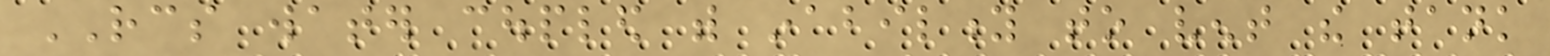RCS water coupled with inability to vent the tank
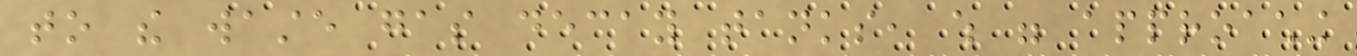to the waste gas decay tanks, which were approaching
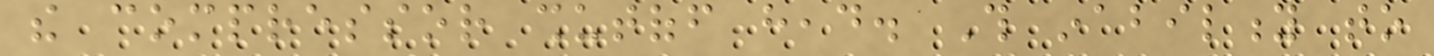the compressor shutoff head. This inability to
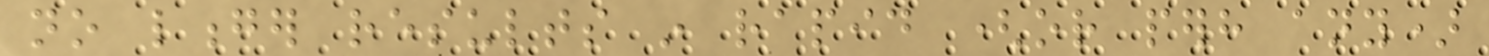no longer results in rapid (or perhaps any)
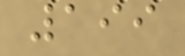199
